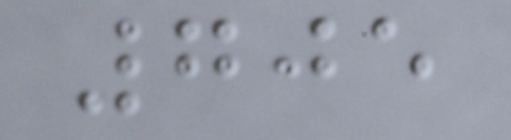705
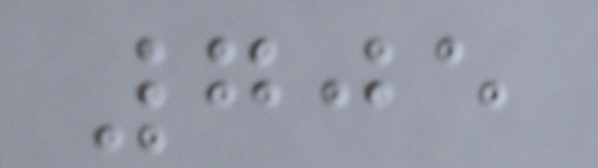705
